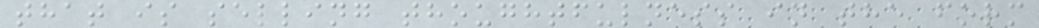that is selling thoughtfulness in the form
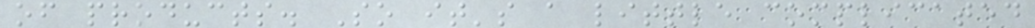of products. So it's a little complicated
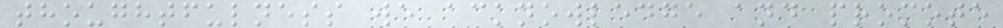thoughtfulness we acknowledge and promote
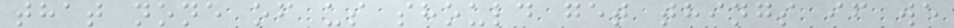that none of us should get things if we
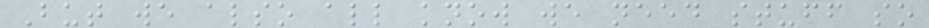But we also all know we need stuff so
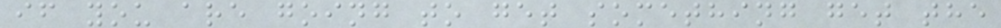if you are going to get something get the
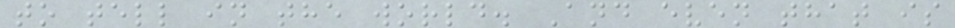to tell in the world. And even that is
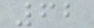62
